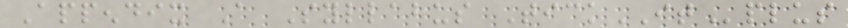Appendix A Syllabus TickITplus
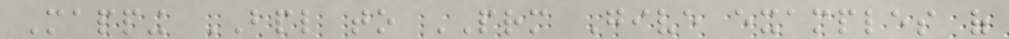Mapping BPL to PRM Give examples of
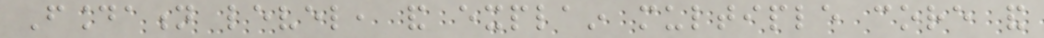Foundation level, and explain multiple core and
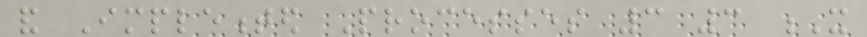and Implemented Processes 3 3 X
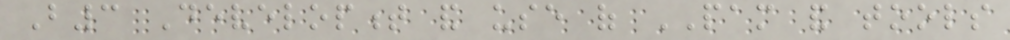B3 Development and use of PAM and tools
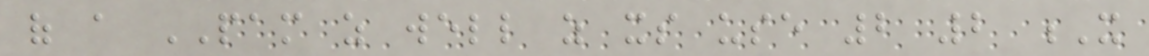of a PAM as well as its use 2 2 X
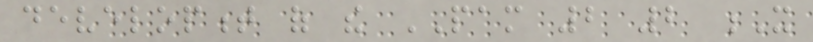development of the PAM 2 2 X
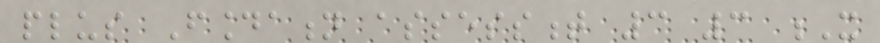plus Foundation assessment 3 3 X
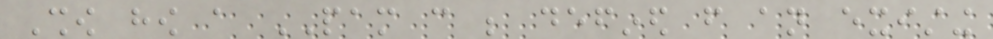Show how a PAM can be defined from an existing
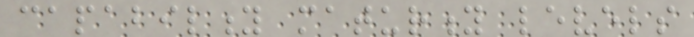capability maturity levels
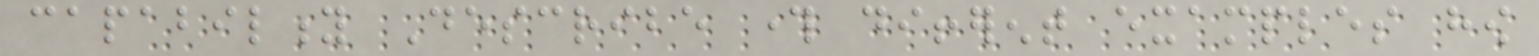capability Describe through different examples how
